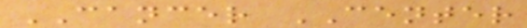CANCER CENTER
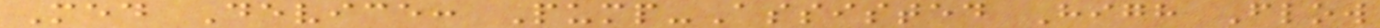Med Device: Pump-Assisted High Flow
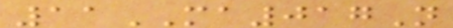11MA017N
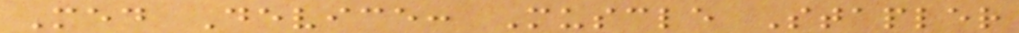Med Device: Muscle Stapler
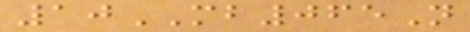10MB065N
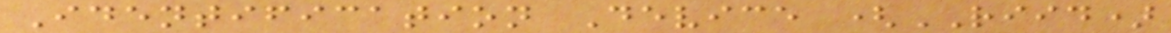Identification Device (RIID)
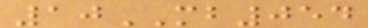10MB054
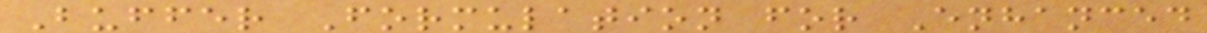Buffer Formulation for Enhanced
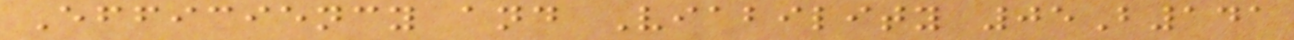Efficiency and Viability 05B141
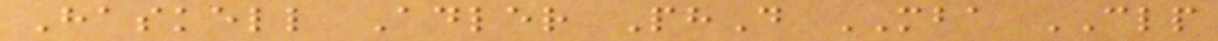Haskell Adler PhD MBA CLP
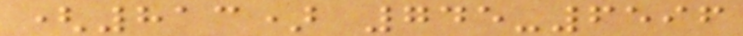(813) 745-6596
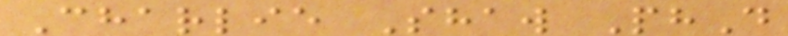Charlie Shaw PhD
